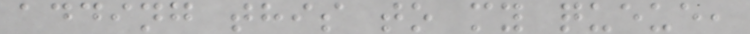adding this to my queue,
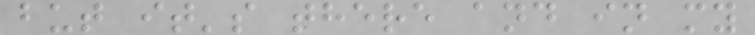but it's there and in my
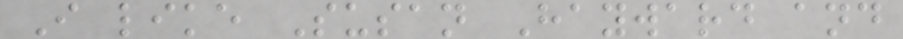I like Susan Hayward and
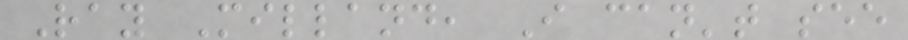Ray Milland, I can't see
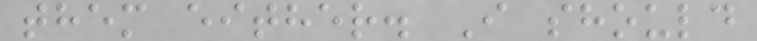them either. I should
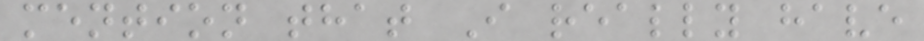mention that I really have
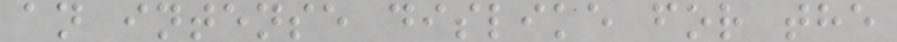an intense dislike for the
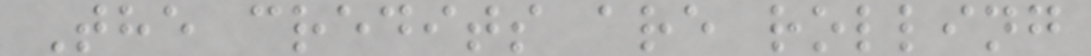The credits are rolling
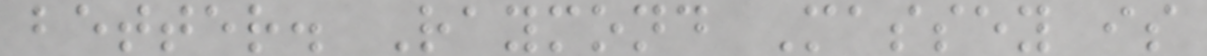better. Raymond Massey is
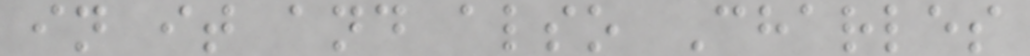in it and also Charles
